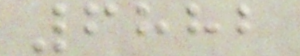6882
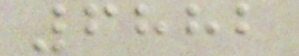6882
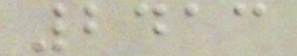2413
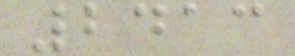2413
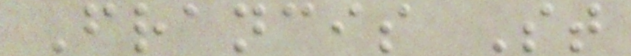Francis St
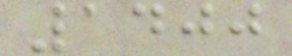1400
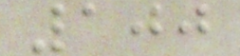100
